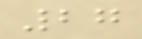27
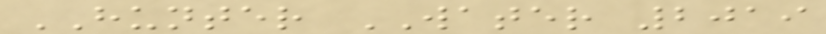HUNTER WATER 2019
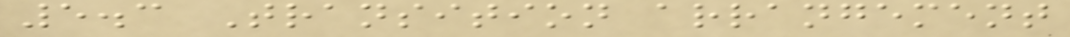5.3 Transition arrangement
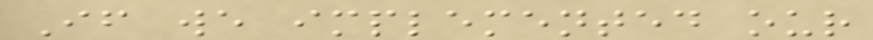If we implemented our
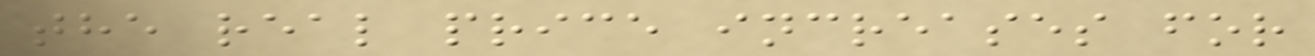the real price increases for
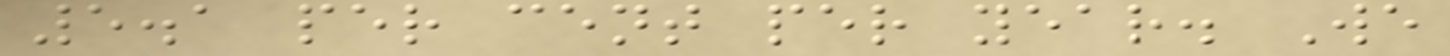5.1 per cent per year. We
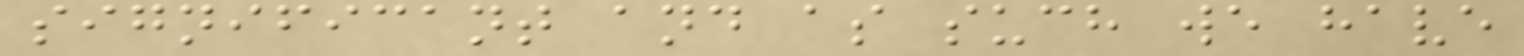significant and as such we have
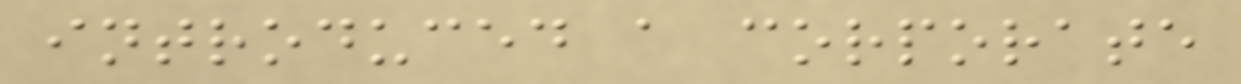introduced a corporate
